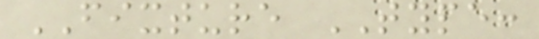FIXTURE TYPE:
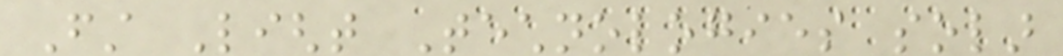First Light Technologies solar
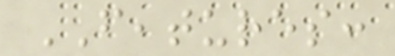FEATURES:
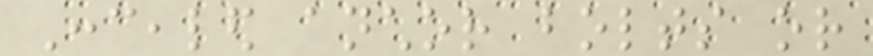Concealed anchor bolts or
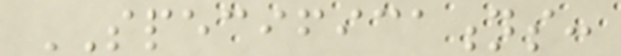SPECIFICATIONS:
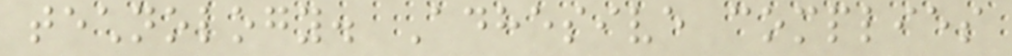technology. Adhesive complies
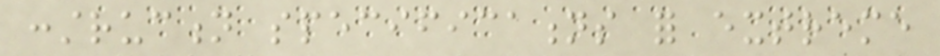construction specifications for extreme
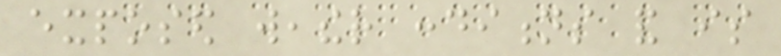exposed weather conditions and is
